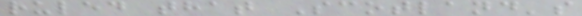ruled that Scotland's
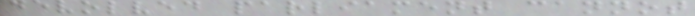devolved parliament cannot
